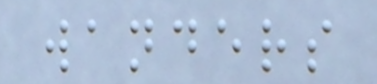wanders
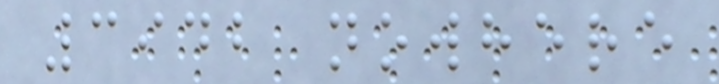3942 nowhere
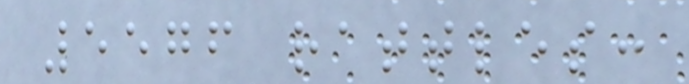5576 rattles:
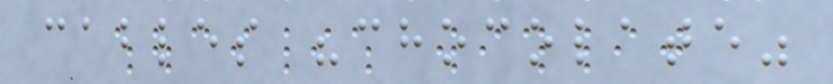cables "chocolate"
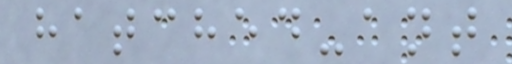hatched-ant
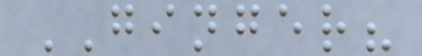GINGER?
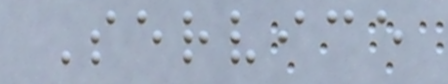Service
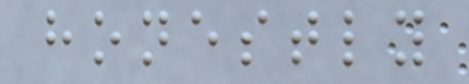honestly
